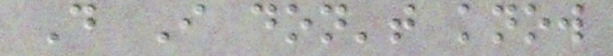D I don't know
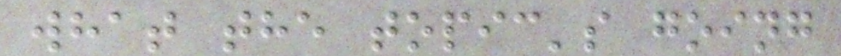what the topic's going
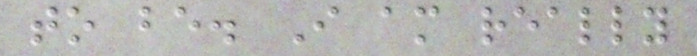to be. I am really
